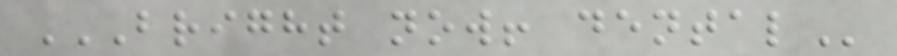BRIGHT NOW! DENTAL
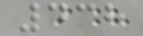438
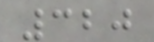320
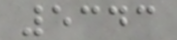5343
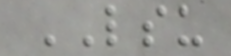LSU
